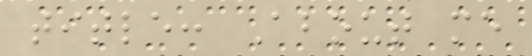title: About me
